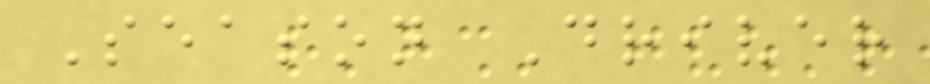Season Driver
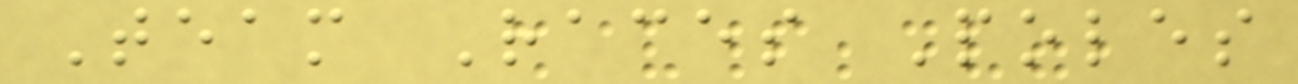Team Races Poles
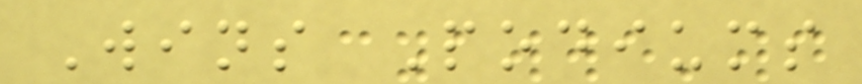Wins Podiums
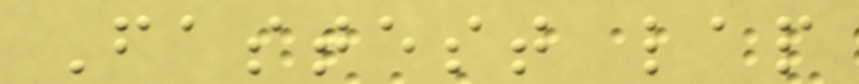Fastest lap
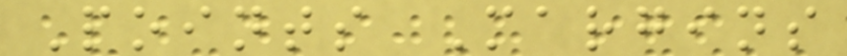Points Margins
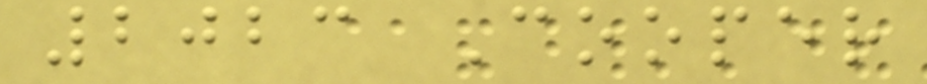2023 Cooper
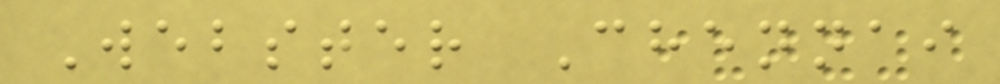Webster Chennai
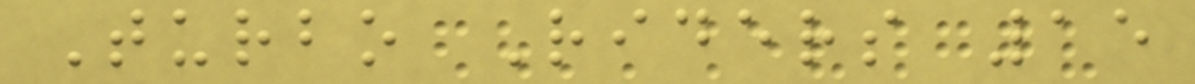Turbo Riders 15
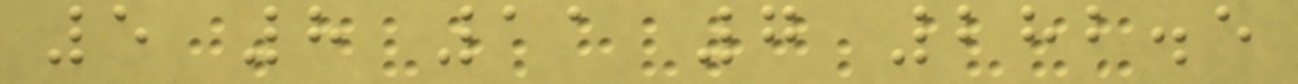5 8 11 7 282.5
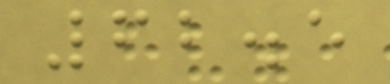62.5
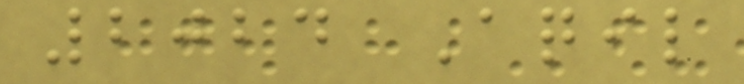2024 Aqil
